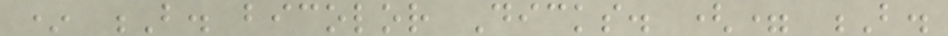* B. bicolor Dicks. (= B.
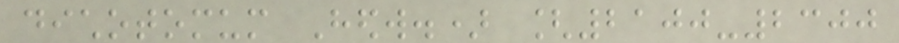dichotomum Hedw.) [2100-2300
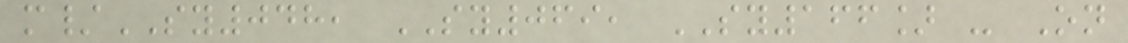m/SY048, SY069, SY166] - On
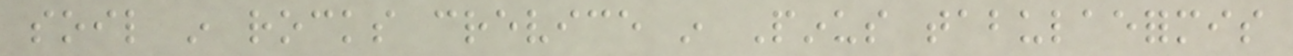soil in rocks crevice in Pinus tabulaeformis
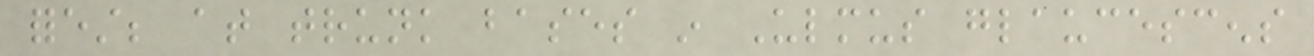forest; at trunk bases in Ulmus glaucescens
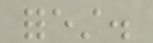forest.
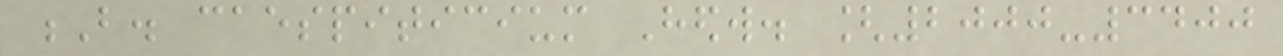B. caespiticium Hedw. [2000-3400
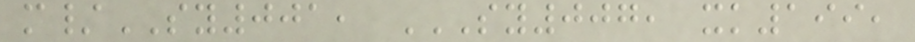m/SY001, SY007, XK199,
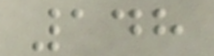148
